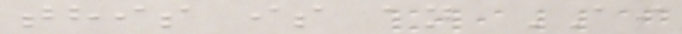this is an AI
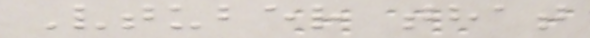Vtuber that
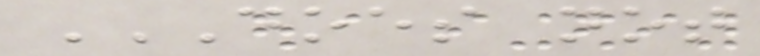DOES NOT
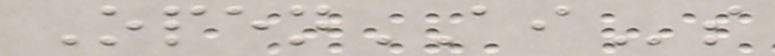OpenAIs
